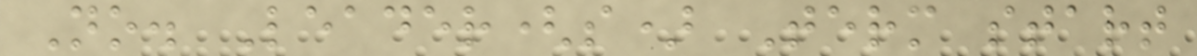No. Leader(s) Term start
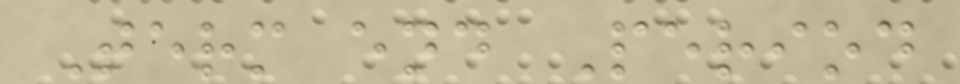Term end Period
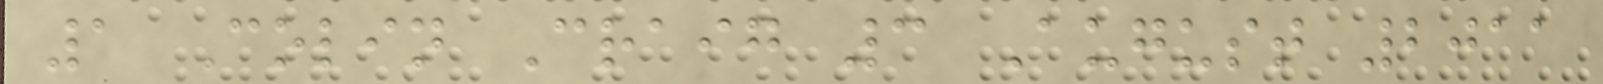1 Colin Craig 3 August 2011
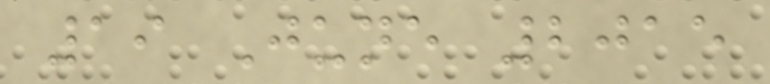19 June 2015
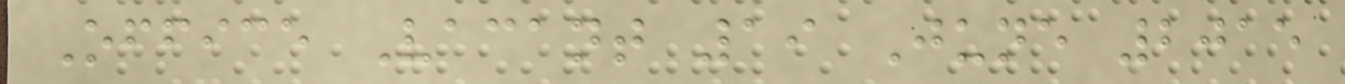Office Vacant 19 June 2015
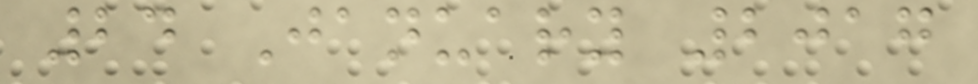24 January 2017
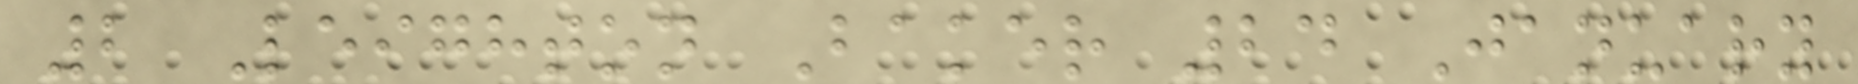2 Leighton Baker 24 January
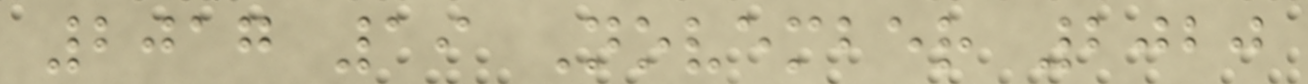2017 19 November 2020
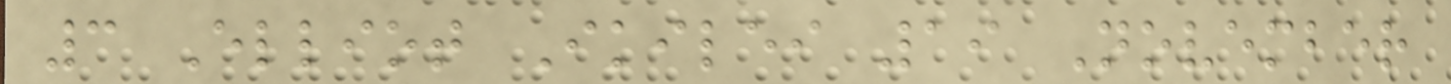3 Elliot Ikilei 19 November
